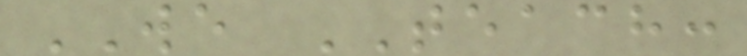WE TEACH:
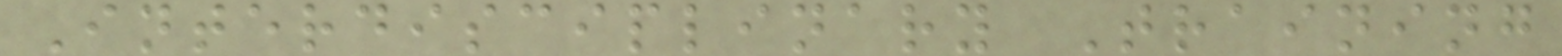Interdisciplinary Training
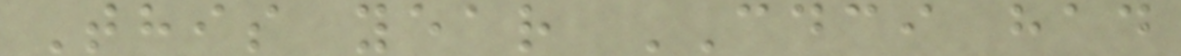This year CDCI had
